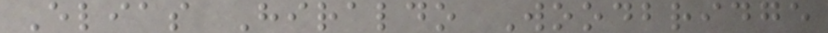Elias Hiraldo Woodbridge
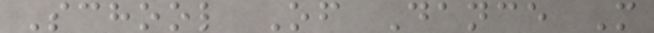School Of Dance M
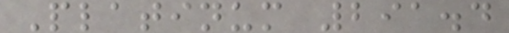Platinum 291.4
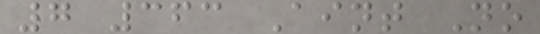7 363 Aint No
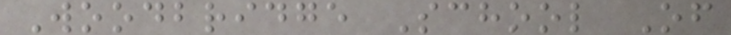Woodbridge School Of
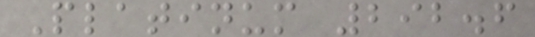Platinum 292.6
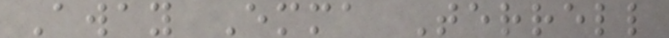Away Emma Terrell
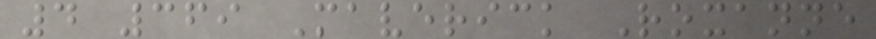4 369 Maverick Roxanne
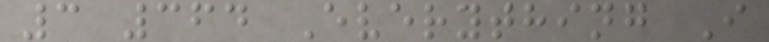3 364 Everything I
